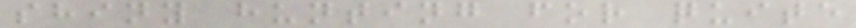shiny hunting for quite
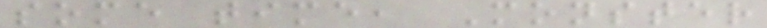some time, Monster
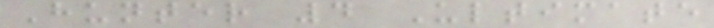Hunter 4 Ultimate
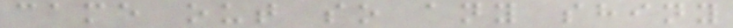came out so any shiny
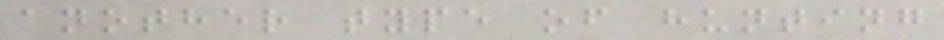another type of hunting
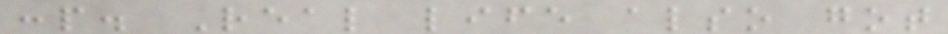:p. Real life also got
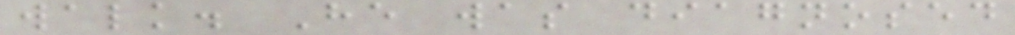walk. He was diagnosed
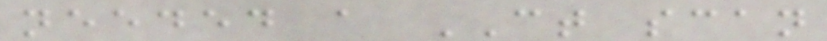needed a CT scan
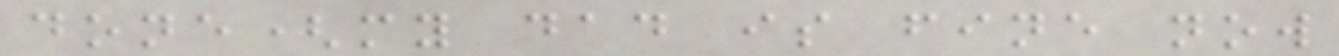done(my dad is fine now
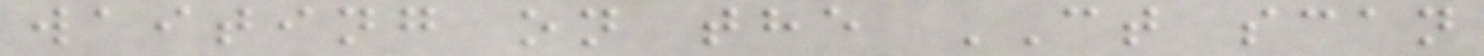waiting on the CT scan
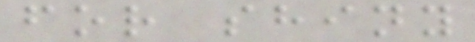for shiny
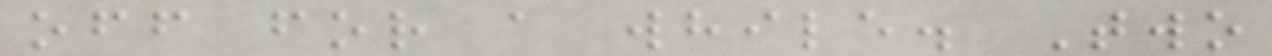off for a while. Two
